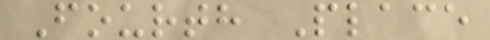Fourth Place
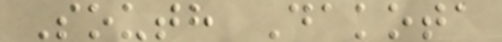South Dakota
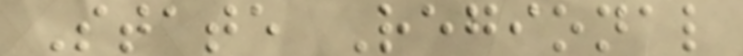State Regional
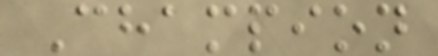Champion
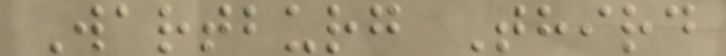Wartburg Third
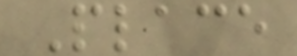Place
